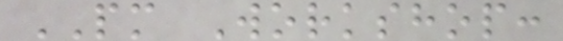PM Workshop:
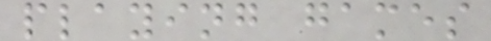playing games
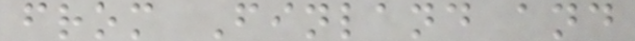from Finland and
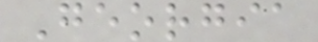Georgia
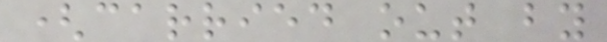(carried out by
